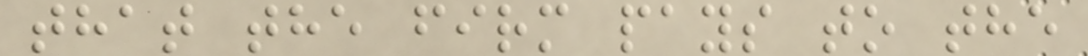that the firm pays to the
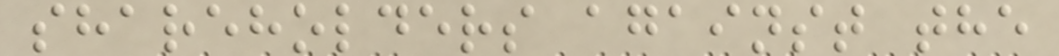shareholders against the
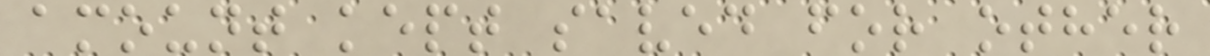amount kept saved for other
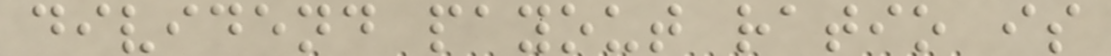dividend payout ratio is
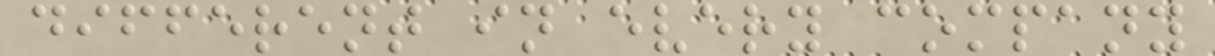different in every company
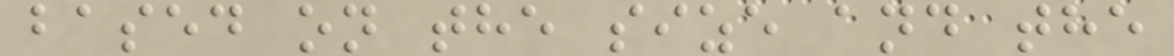based on the size and the
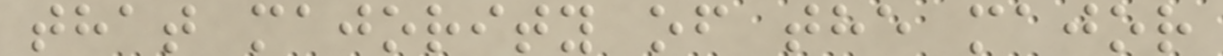that majority of the major
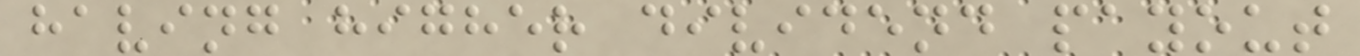having higher dividend payout
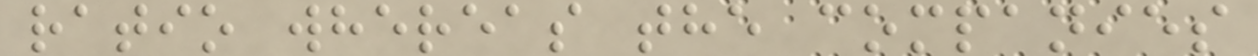ratio whereas the companies
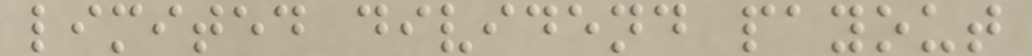limited dividend payout
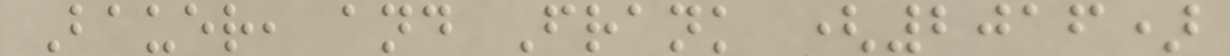Bauer, and Frank (2016)
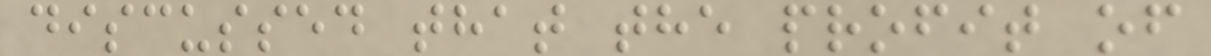discussed that the profit of
